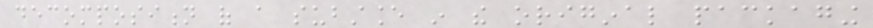decomposition of a substance in the original packaging
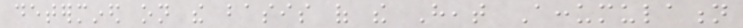determined on the basis of the Heat Accumulation
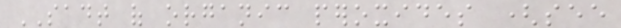SADT of organic peroxides (see
